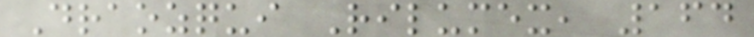Draozqui Rilumex, 164
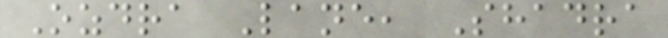Ozdra Lane, Shadra
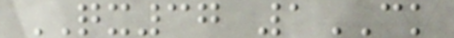QX37 1CK
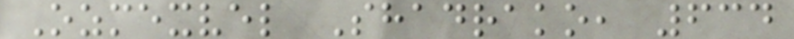Ozmexvel Shadrako, 634
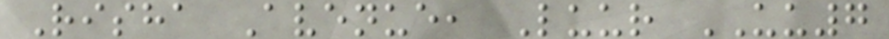Risha Avenue, Luur UU7
